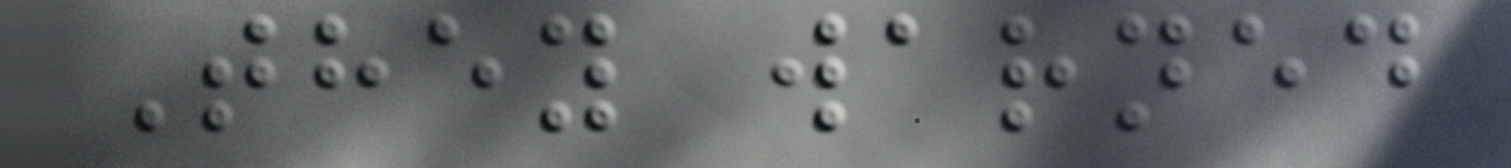They warned
